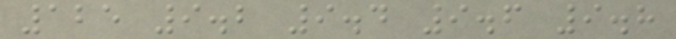125 9.2 9.4 9.6 9.8
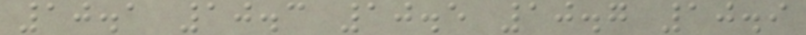10.1 10.3 10.5 10.7 10.9
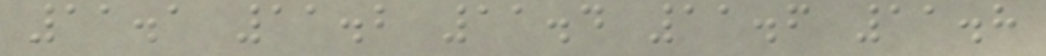11.1 11.2 11.4 11.6 11.8
